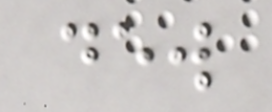dew
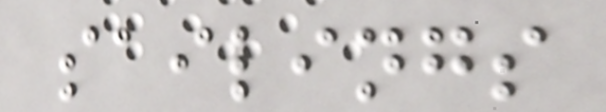sailings
